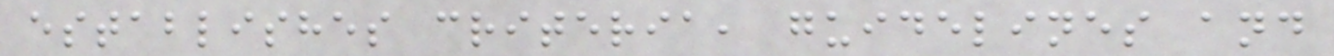establishes criteria, guidelines and
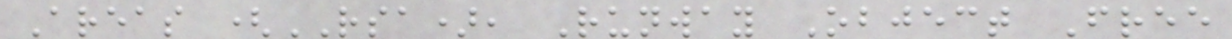Areas (RSA), Runway Object Free
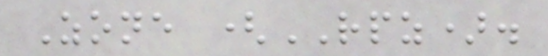Zone (RPZ).
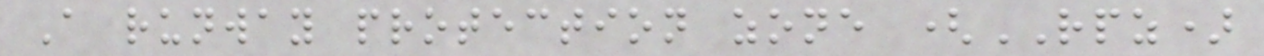A runway protection zone (RPZ)
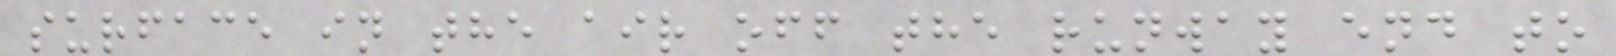surface in the air off the runway end to
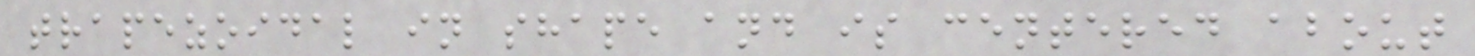trapezoidal in shape and is centered about
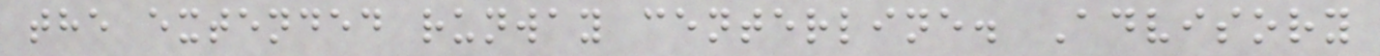the extended runway centerline. Advisory
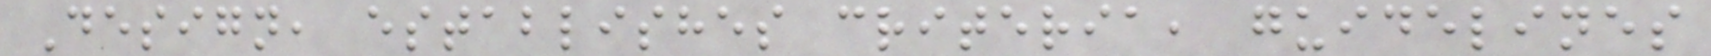Design, establishes criteria, guidelines
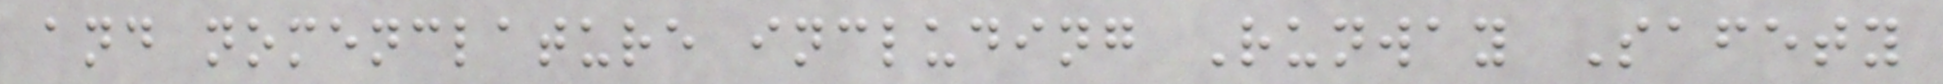and nomenclature including Runway Safety
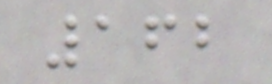162
